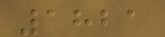1821
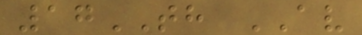17TH AV
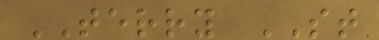TERRY ST
